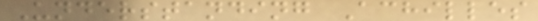Understanding Achilles
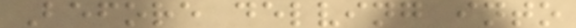Before delving into
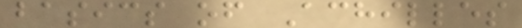basics of Achilles
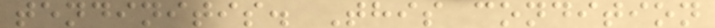tendinitis. This condition
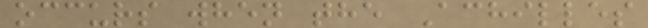occurs when the Achilles
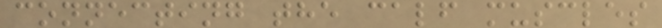connecting the calf muscles
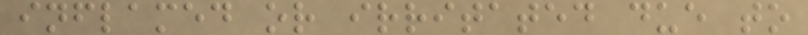inflamed or irritated due to
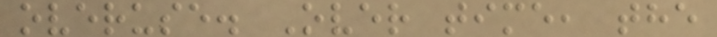overuse. Over time, the
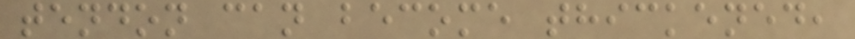tendon can become thickened,
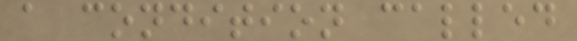a condition called
